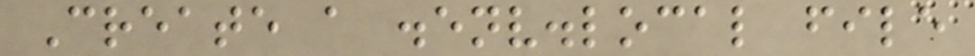Create a .env.local file
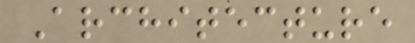Architecture
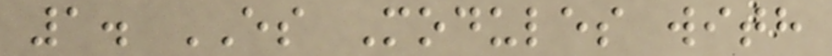1. ES Modules with
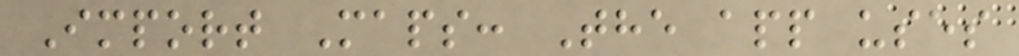Import Maps: The app uses
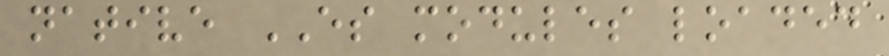native ES modules loaded
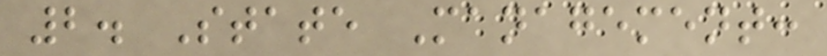2. State Management:
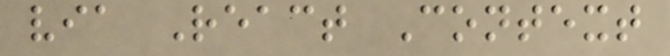via React Context
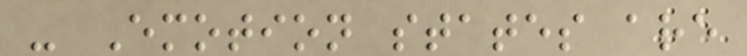- Emotion states are
